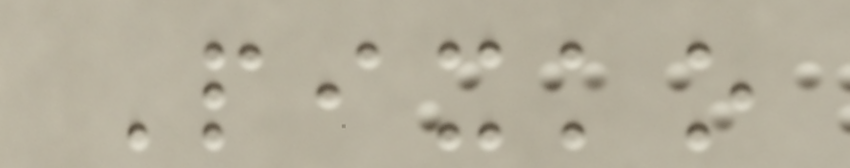Pixko
